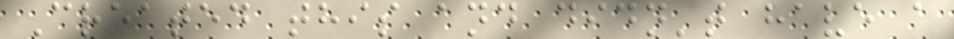Created this and didn't have a
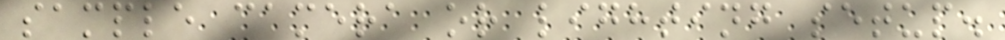sample camera or lighting setup.
